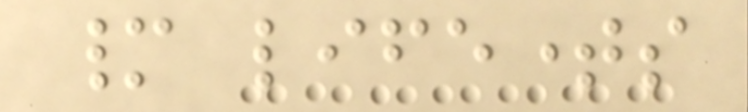many lifetimes
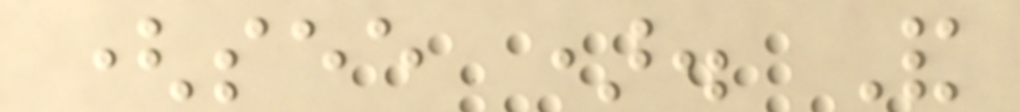(see ). And
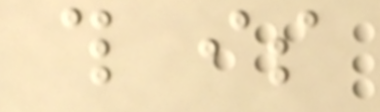this is
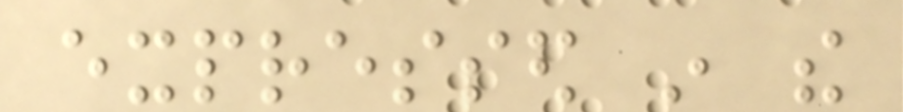expressed in the
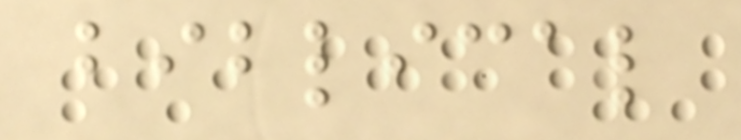biblical
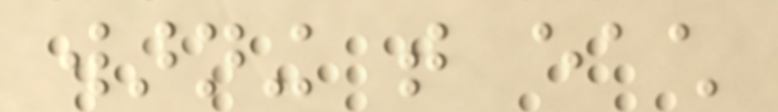warning that each
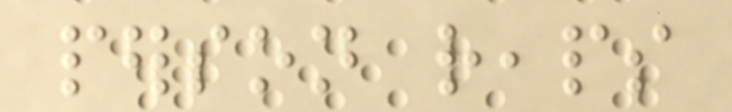person reaps
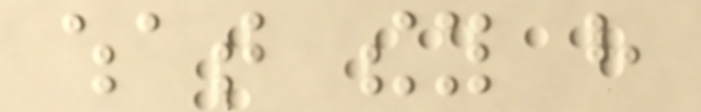what they have
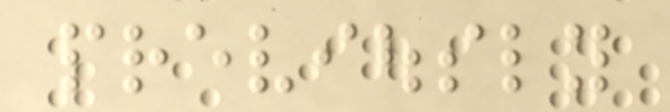previously
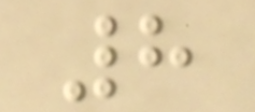8
